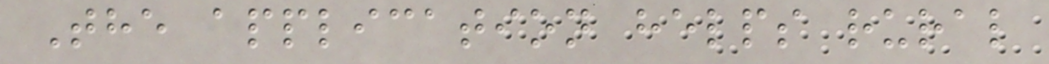The application helps rural
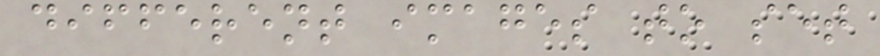different images to set
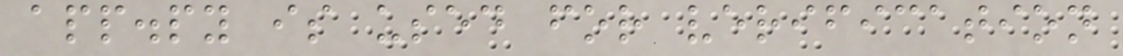app.py is used for verification
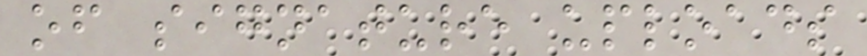of signature uploads
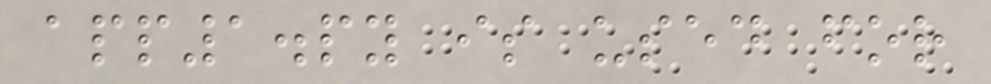app1.py is used for
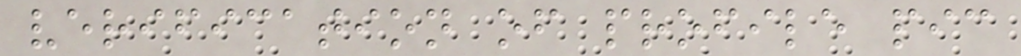verification of profile pic
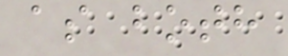as both
